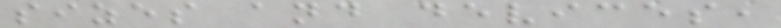sizes and devices,
